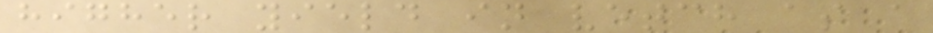higher yield in vetch as a
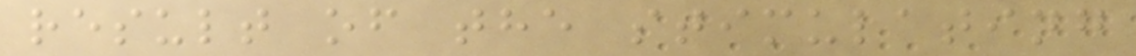result of the stimulating
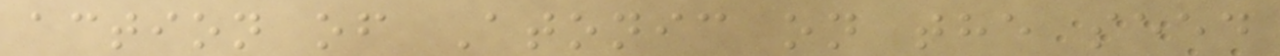action of Atonic on the seed
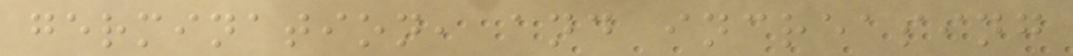germination, and increasing
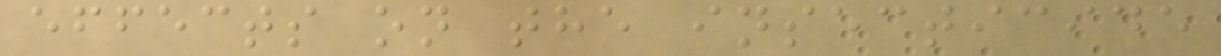effects on the insecticide
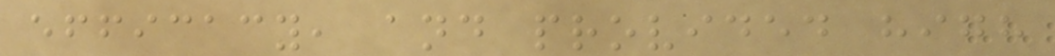efficacy, and provided high
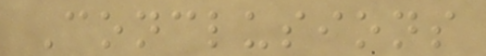Conclusions
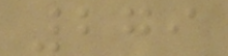279
